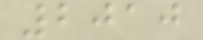2010
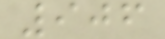906
